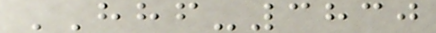HHF-3830
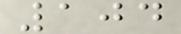104
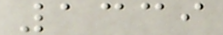1339
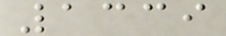1339
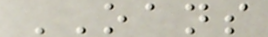OANS
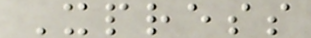Xpress
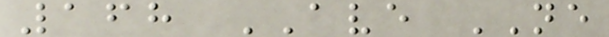168 AVE NE
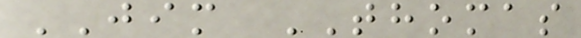JIM THOMAS
